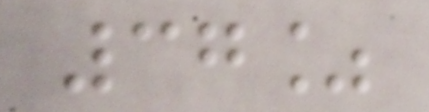37%
